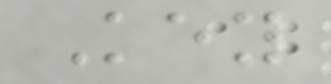Key
